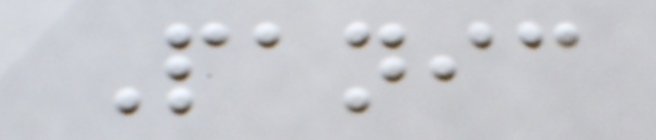Panic
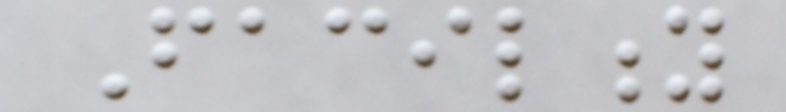Facility
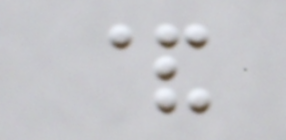&
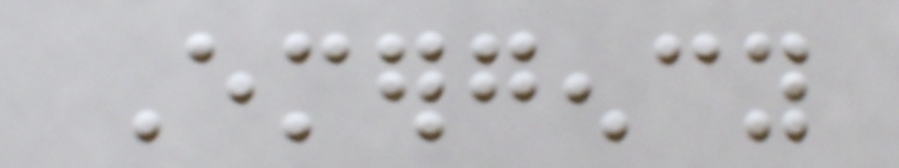Emergency
